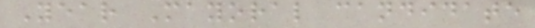Year Mayoral candidate
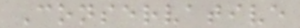Conservative
